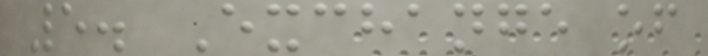5. Exchange of
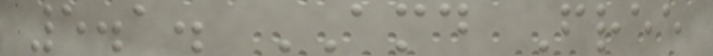5.1. AMD Free
